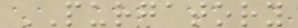PURGATORY
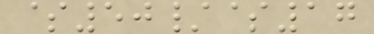$50/$17
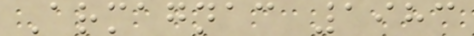Armagnac 1983
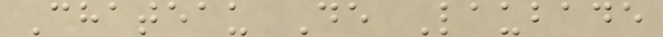Chateau De Laubade
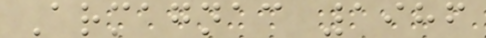Armagnac 1986
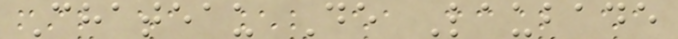Chateau De Laubade
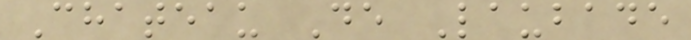Chateau De Laubade
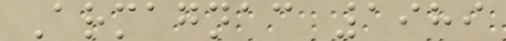Armagnac 1989
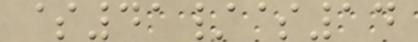$41/$14
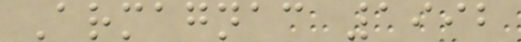Armagnac 1992
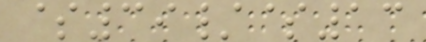$39/$13
